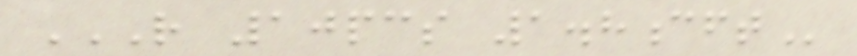R 10PCS 1.8CFT
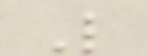L
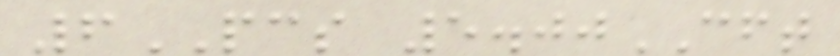6PCS 5.00CFT
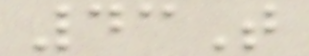43T
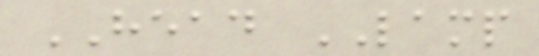HEAD LAMP
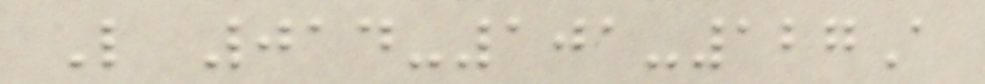L 014-101-127A
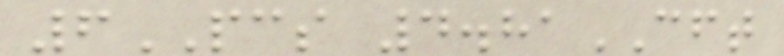6PCS 4.81CFT
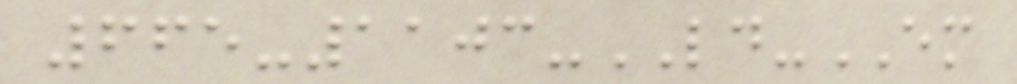665-1103-LD-EM
